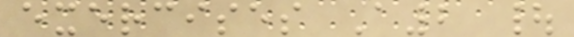exercises A2 |
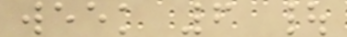week 6 |
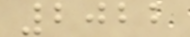2022
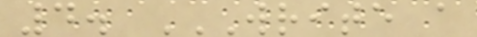4. WRITE A
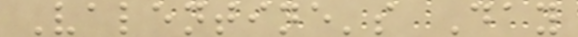Valentine's Day
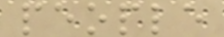people
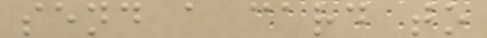send a card to
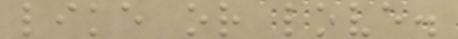like or love.
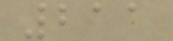211
